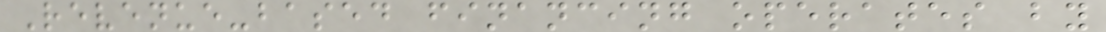Revenue-based financing operates by
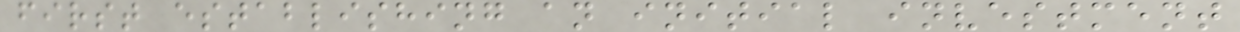first establishing an initial investment
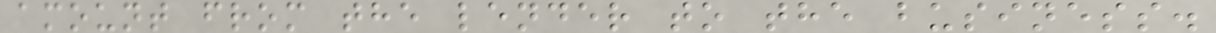amount from the lender to the business.
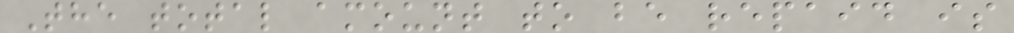The total amount to be repaid is
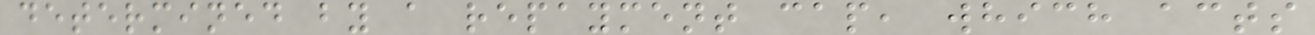determined by a repayment cap, which acts
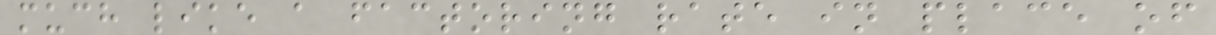much like a factoring rate in place of
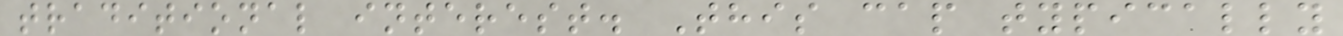traditional interest. This cap typically
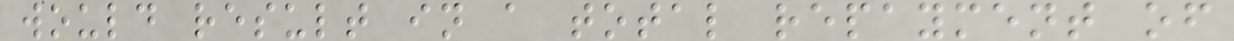would result in a total repayment of
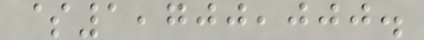$1,700,000.
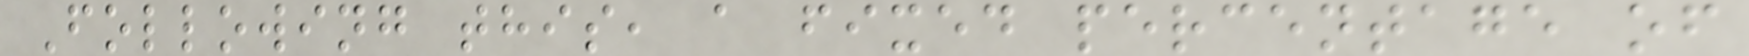Following this, a fixed percentage of
